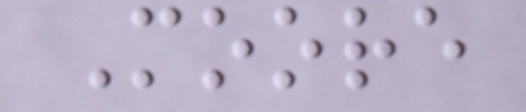Moore
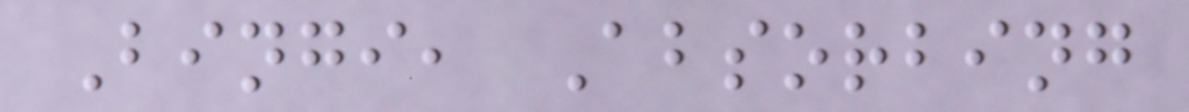Bingi, Absorbing
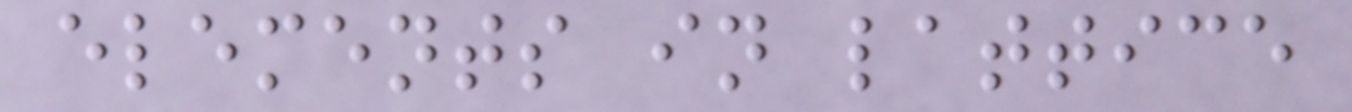elements in lattice
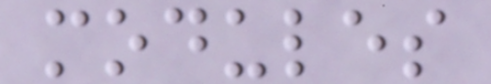modules
